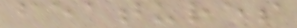features
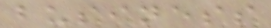business
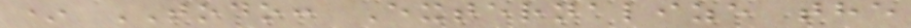* TODO: Externalize the
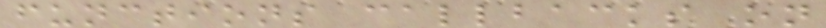functions callbacks on
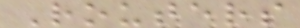Routers
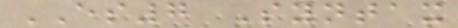ES7 Syntax
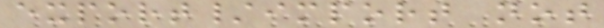export/import not
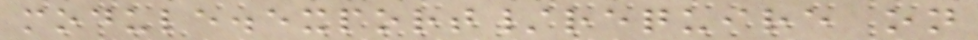module.export/require on
